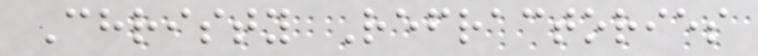Christy Refractories
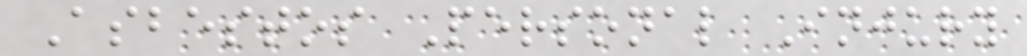Asbestos Personal Injury
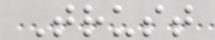Trust
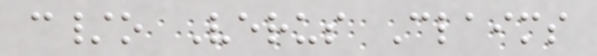c/o Verus Claims
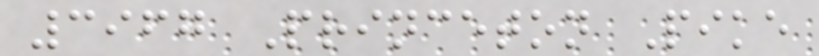3967 Princeton Pike
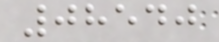08540
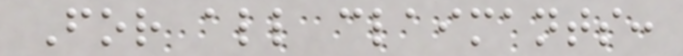For all claimants:
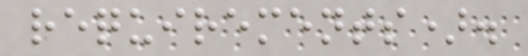requirements).
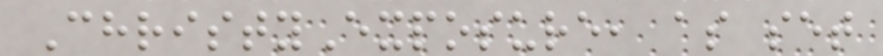ChristyExposure, as set
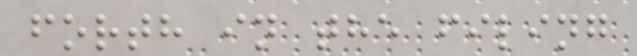forth in the filing
